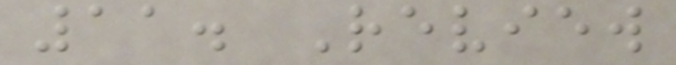11. Review
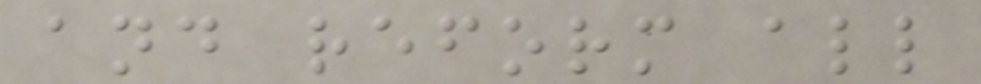and reform all
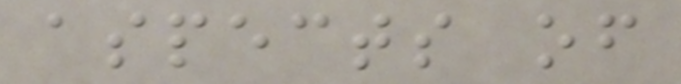aspects of
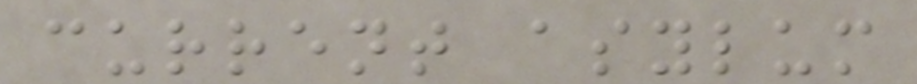current asylum
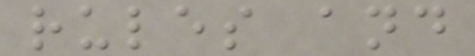rules and
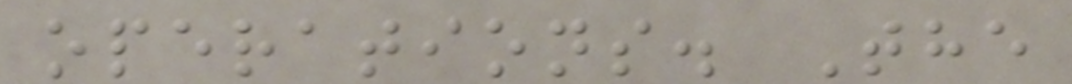operations. The
